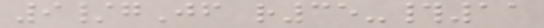9/gJf r35-#11
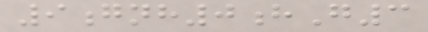9gnh0hG3
